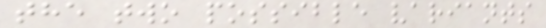the two possible variants
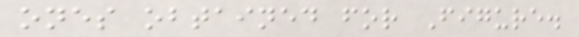ones obtained for Figure.
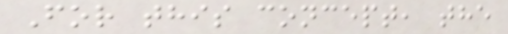For this concept, the
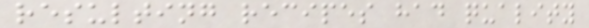resulting recipes had quality
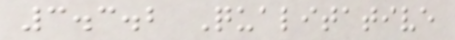3.3.2 Qualitative
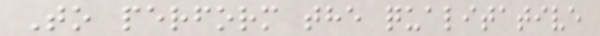To perform the qualitative
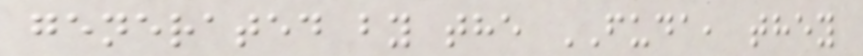generated by the FUDA, they
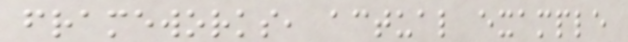frameworks, actual example
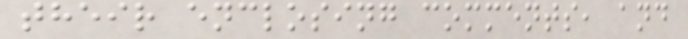their enclosing comments, and
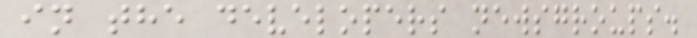in the developers newsgroups.
